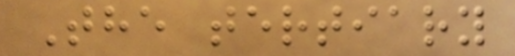The tertiary
